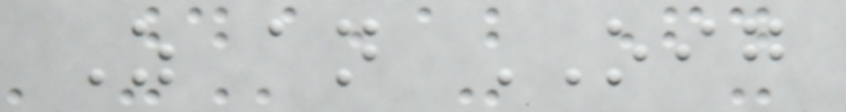As an OIG
